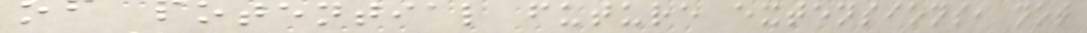of potential future extensions, not
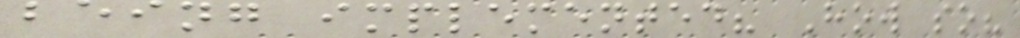being implemented? How so?
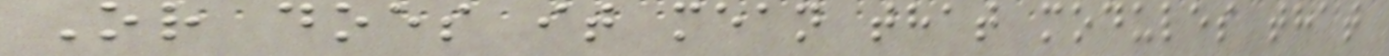Or does it mean that modules that
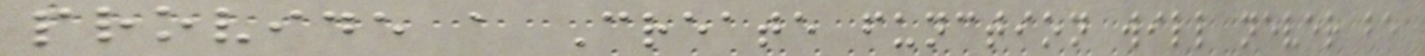provide a Create function will never be
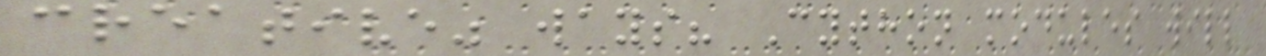creative" ways? Cython modules will
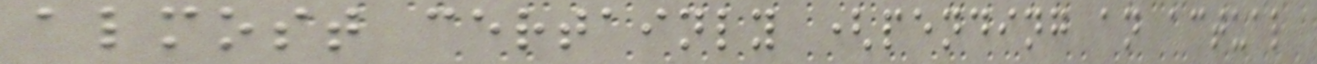almost certainly (pending an actual
